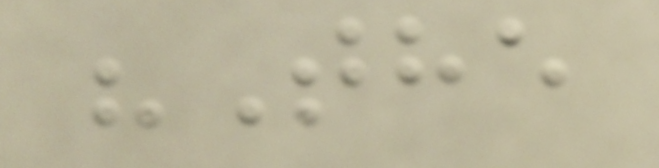"The
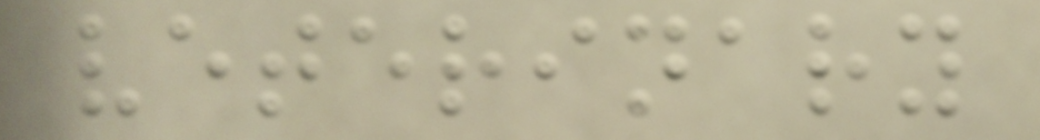veterinary
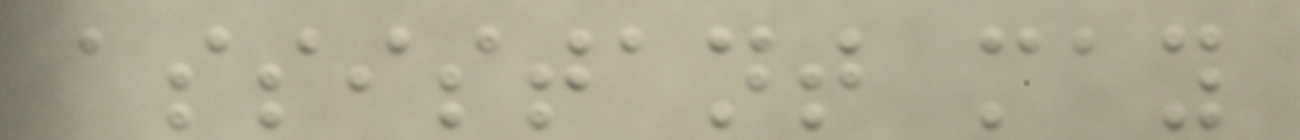assistant may
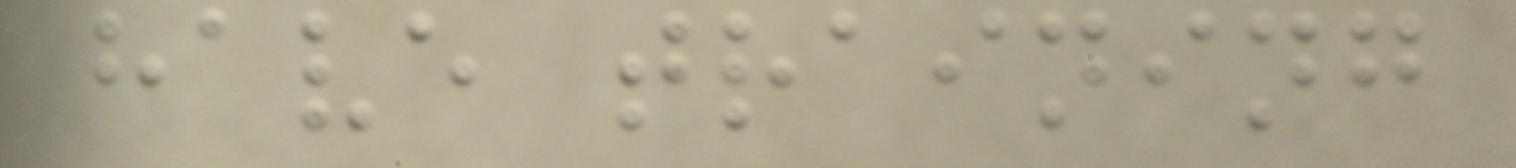have training
